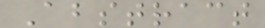Abstract
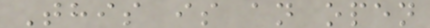This is an open
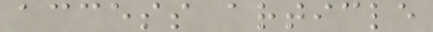access article
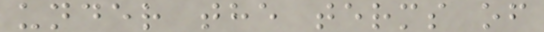under the terms of
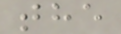the
